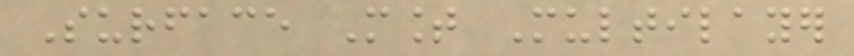Surface Mount Multilayer
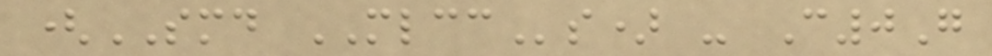(SMD MLCCs) - C0G
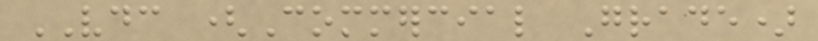VDC (Commercial Grade)
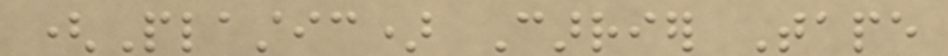(Plastic) Carrier Tape
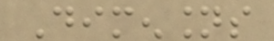Dimensions
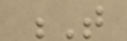T
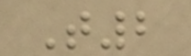T2
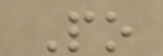Po
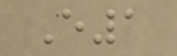E1
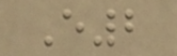E2
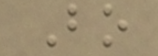Bo
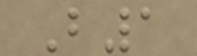B1
